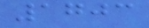1703
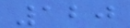120
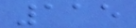115
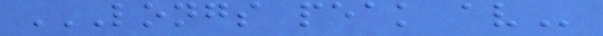LONGS PEAK AV
